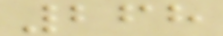268
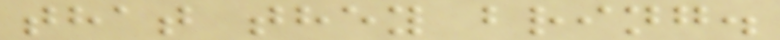that they bring.
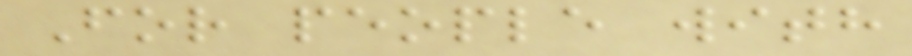For people with
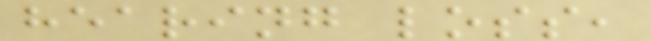hearing loss,
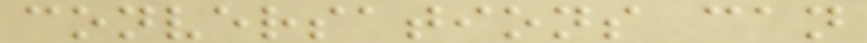conversations can
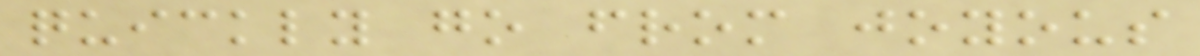quickly go from joyous
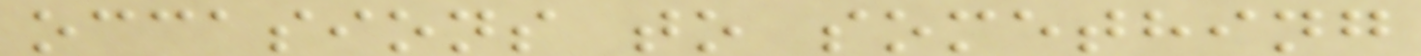occasions to something
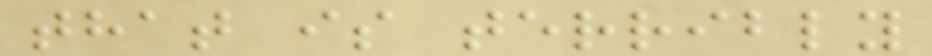that is terribly
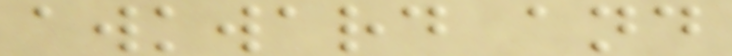awkward and
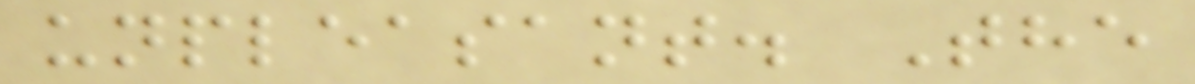unpleasant. The
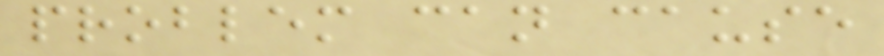problem can cause
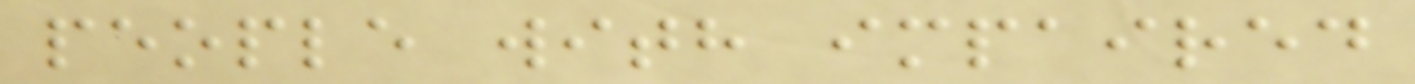people with impaired
